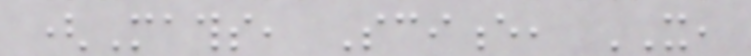(Maths, Science, IT,
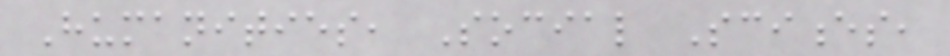Humanities, Social Sciences,
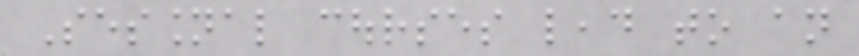Sessional courses lead to an
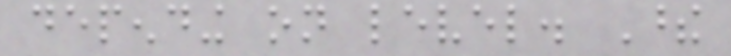depending on level. These
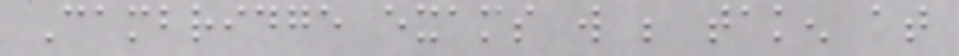Cambridge exams will be taken at
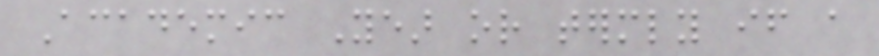Academic Year or termly if a
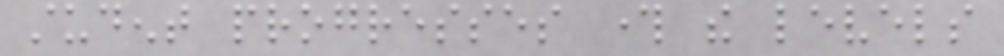student progresses through the levels
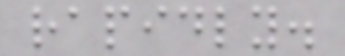rapidly.
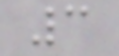3
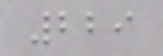229
